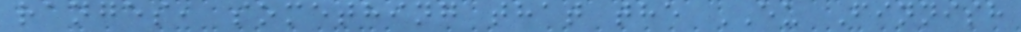ranges, something that the EU Finnish
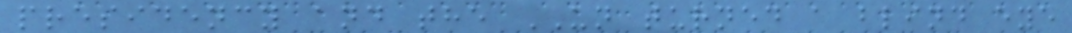presidency and the UN turned a blind eye
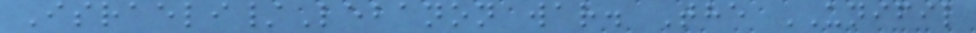Israeli/Lebanon war. The UNIFIL
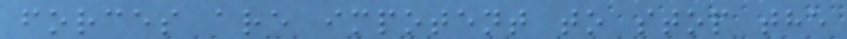forces are impotent to stop the
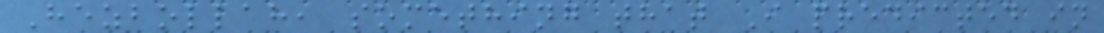Hezbollah, something that I predicted in
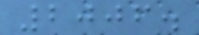2006.
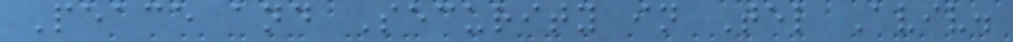Peace and Security in Tel Aviv.
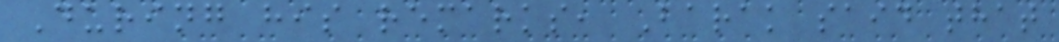During his remarks, Barak said that
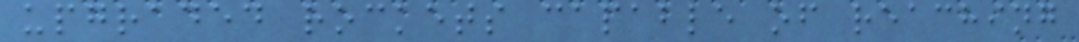upgraded rockets capable of reaching
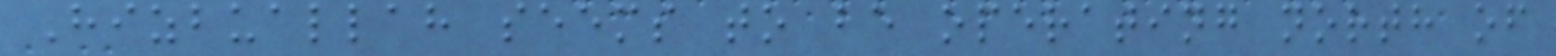Hizbuallah seems to be operating north of
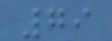79
